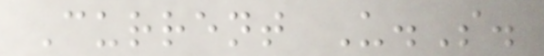Current U.S.
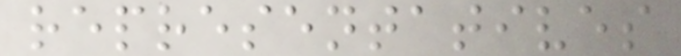representatives
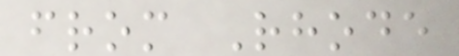from Rhode
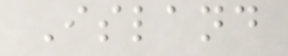Island
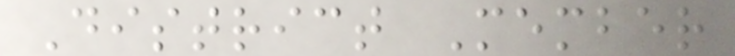District Member
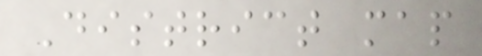District map
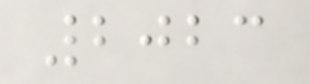2023
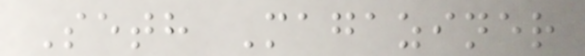Seth Magaziner
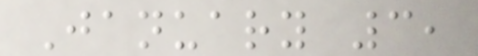January 3,
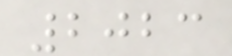2023
